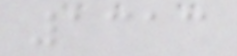1313
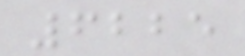6225
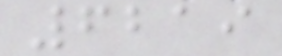6219
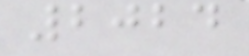2024
